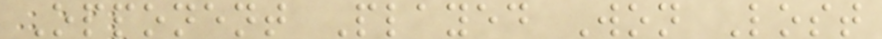Opponent Played Won Lost
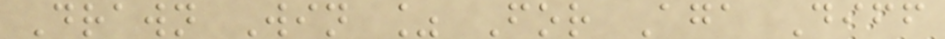Drawn Win % For Aga Diff
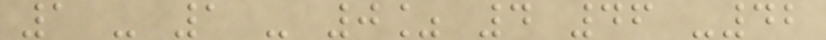1 - 1 - 0% 4 46 -42
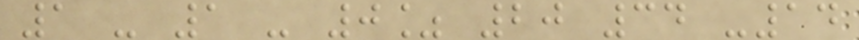1 - 1 - 0% 20 34 -14
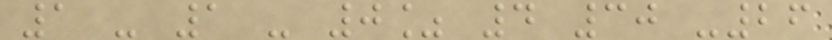1 - 1 - 0% 4 30 -26
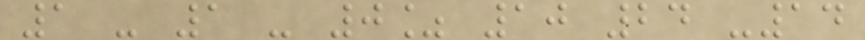1 - 1 - 0% 10 24 -14
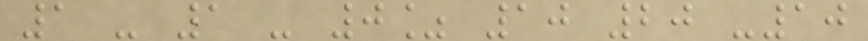1 - 1 - 0% 10 20 -10
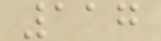117
